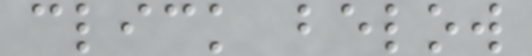click below
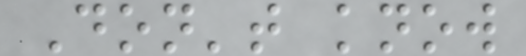Don't know
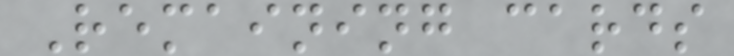Remaining cards
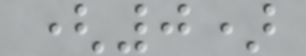(0)
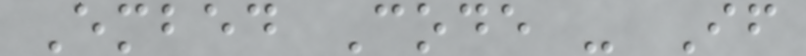Embed Code - If
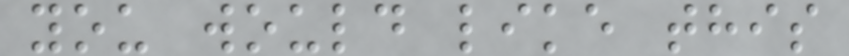you would like this
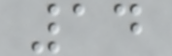14
